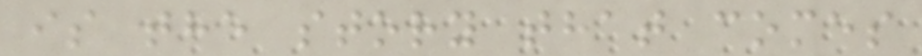is the story that comes
